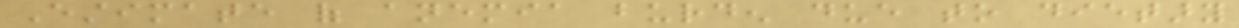Estimate of anemia burden due to dietary
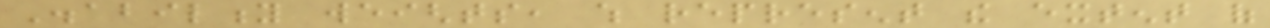Disability weights, which represent the extent of
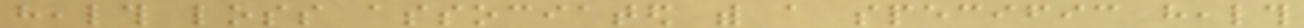health loss associated with a specific health
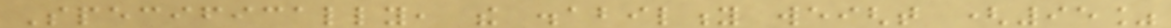Specifically, the disability weight (95%
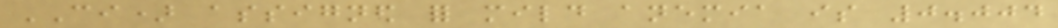CI) assigned for mild anemia is 0.004
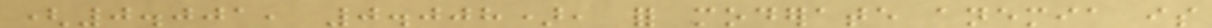(0.001, 0.008), for moderate anemia is
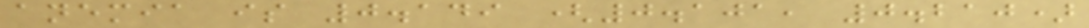anemia is 0.149 (0.101, 0.210)
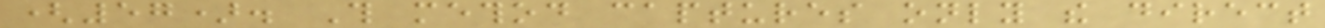(57). This method captures only the direct
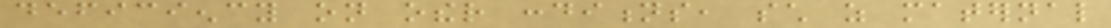deficiency on other conditions, such as maternal
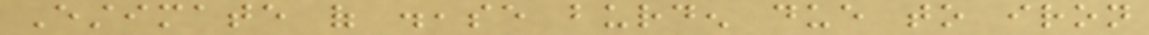Estimate of disease burden due to iron
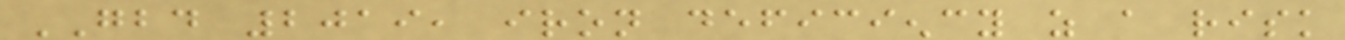GBD 2019, iron deficiency as a risk
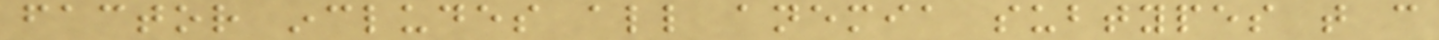factor includes all anemia subtypes that can
